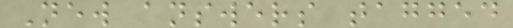New answers tagged
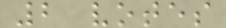2 votes
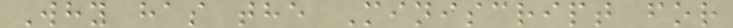Why has the Miniscript for
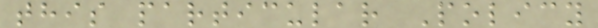this particular Policy
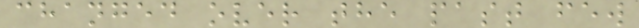changed over the past few
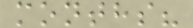months?
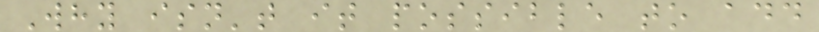Why isn't it possible to add
